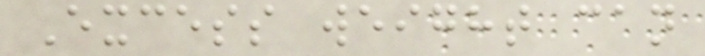Excess weight can
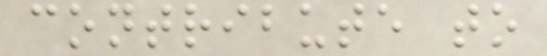contribute to
